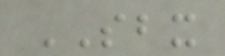SBX
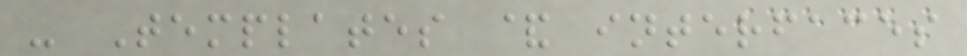- Templates & interfaces
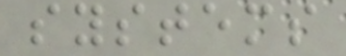systems
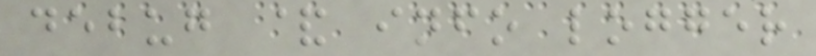debug & info logger
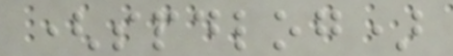(spdlog)
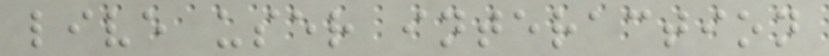live user interaction
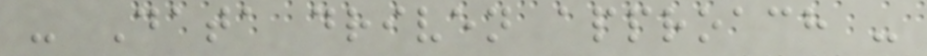- Data driven approach -
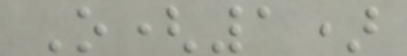O(1)
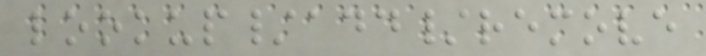lookup/add/remove
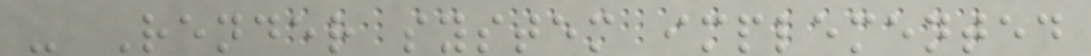- Render system implemented
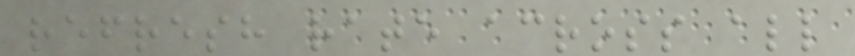refresh rate across all
